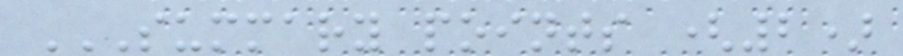SUMMARY POINTS (2)
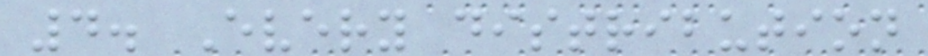4. Every distribution
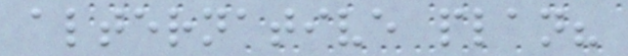alternative plan?
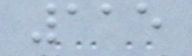115
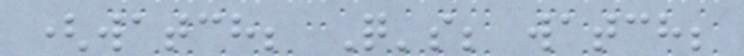(watch; Q's; watch;
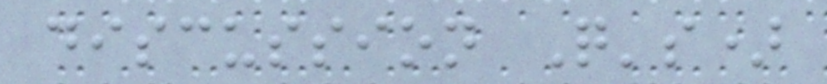discussion Q's)
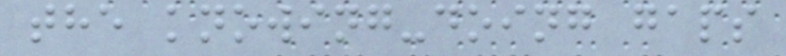the knowing-doing gaps
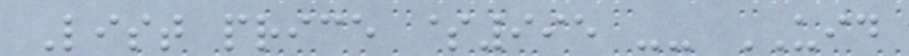List price $995 -- UID
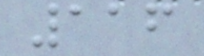116
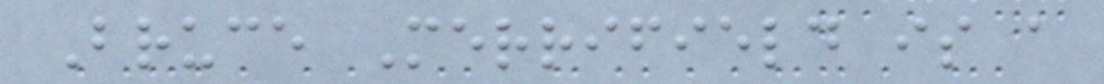Bruce Merrifield is a
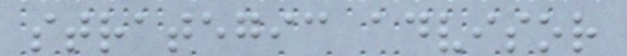strategic advisor
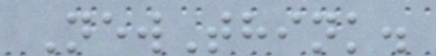NewThink.
